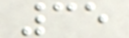35
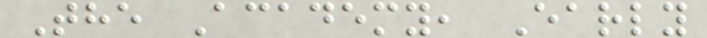The Academy, Early
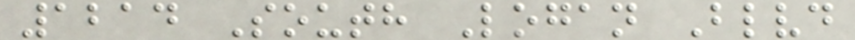1214 South Logan Blvd
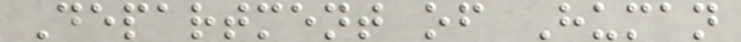Department of Human
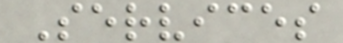Services
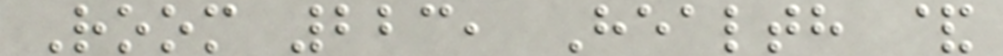Room 223, Health &
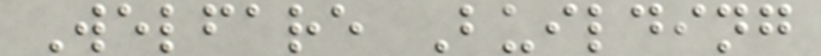Welfare Building
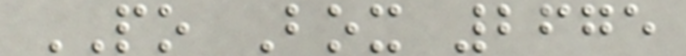PO Box 2675
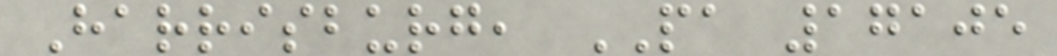Harrisburg, PA 17105
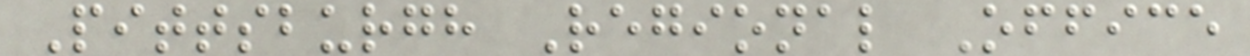Pittsburgh Regional Office
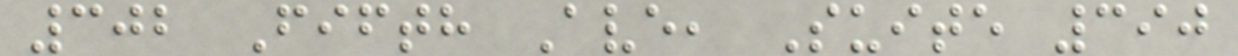302 Fifth Ave, Suite 390
